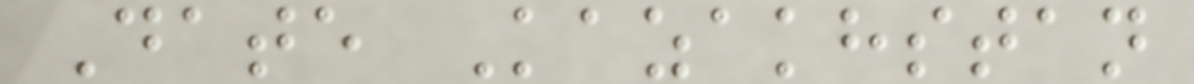Date Kazakhstan
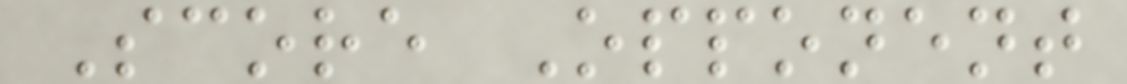Score Opponent
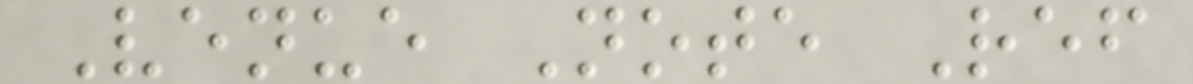Venue Note Ref
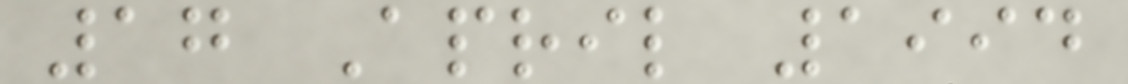17 April 1994
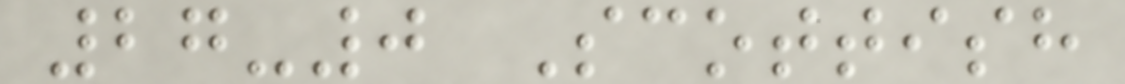27-0 Scottish
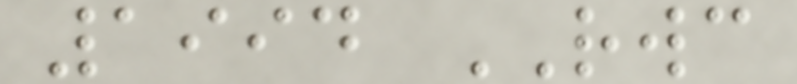1994 RWC
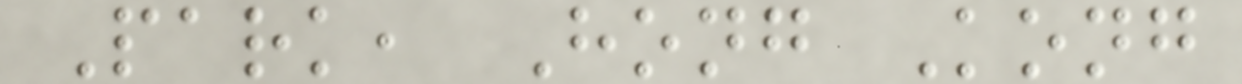Park, Hong Kong
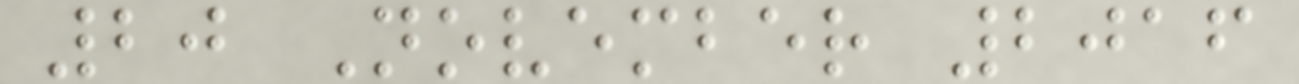20 November 2016
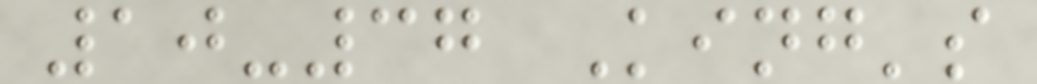10-37 King's
